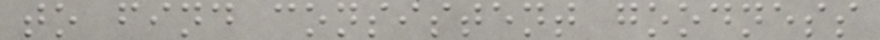to find consistent goodness
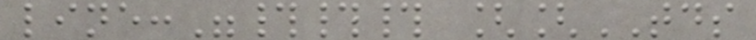line:"### [[TDS
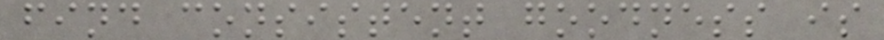find consistent goodness is
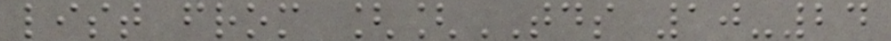list from [[TDS 10-24
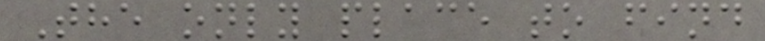The only place to find
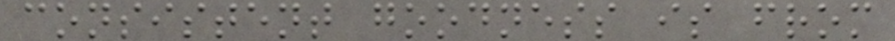consistent goodness is from
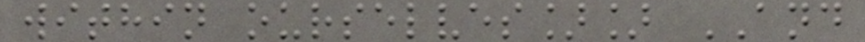within ourselves]] AND
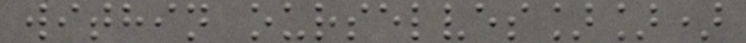within ourselves]])
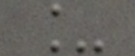_
